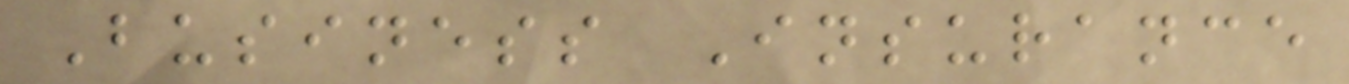Business Insurance
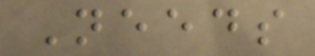Needs
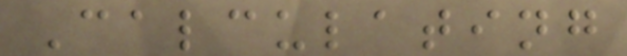Calculating
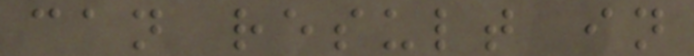can result in
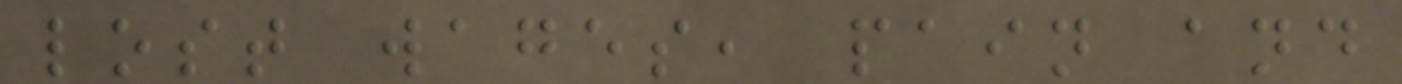lost wages, pain and
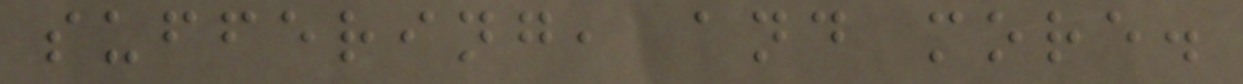suffering, and more.
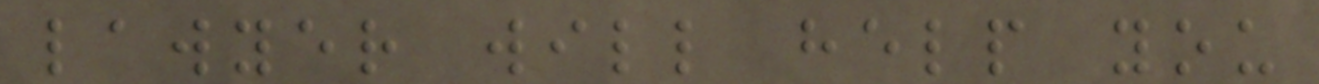lawyer will help you
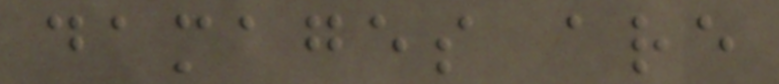damages are
